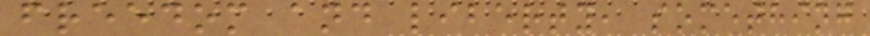freedom and liberty, something
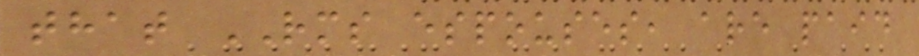that RMS espouses, are paid
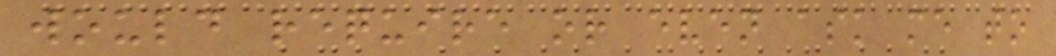would require or even ask me to
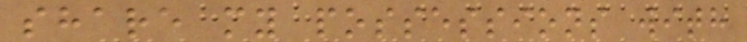share my possessions with
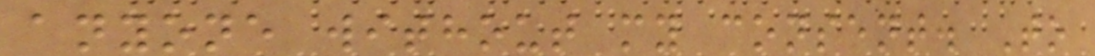anyone without my consent. To
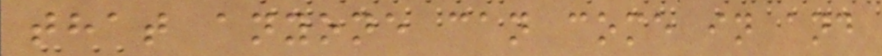that anyone can come in and
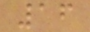16
